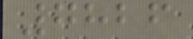7826
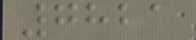7821
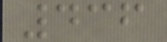436
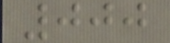000
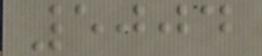5004
